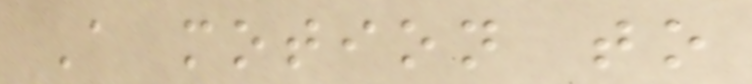A motion to
